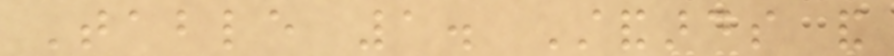Table 1. Standards and
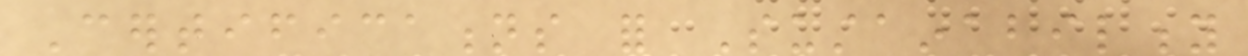Certifications for Sustainability
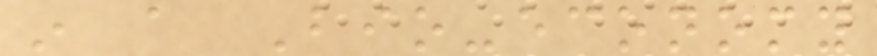in a Bio-economy
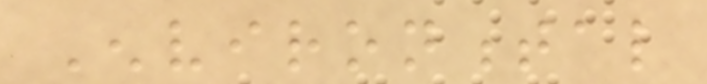Environmental
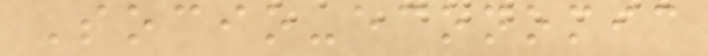Socio-economic
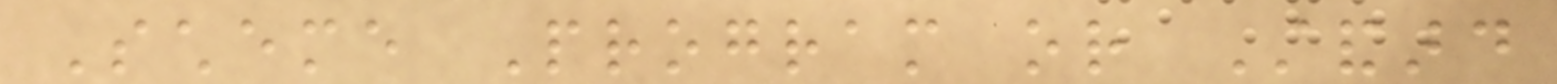Scheme Program or Standard
